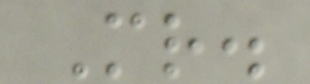Mr.
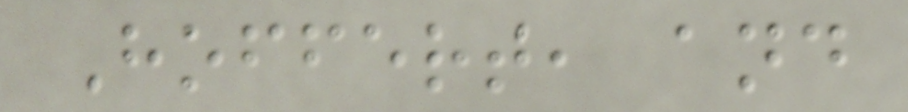Hoffert, and
